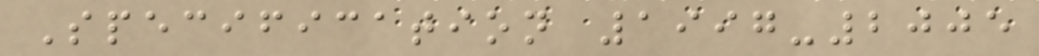Specification 1997-2005
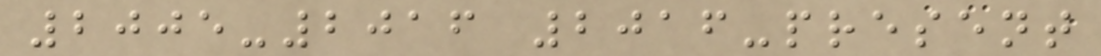2005-2016 2016-present
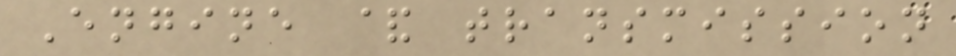Engine & transmission
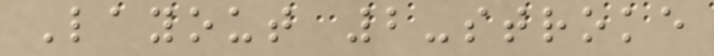Layout 2-stroke
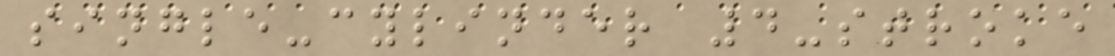single-cylinder 4-stroke
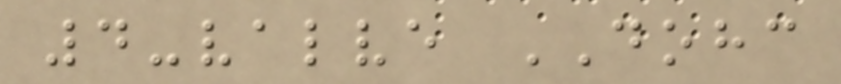4-valve DOHC
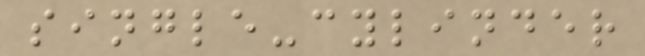single-cylinder
